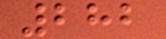282
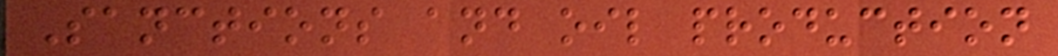Sanctions and oil production
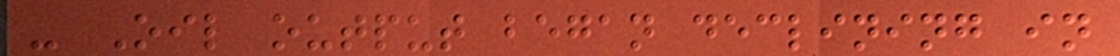- Oil output began declining in
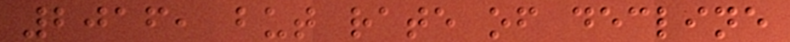2016, but rate of decline
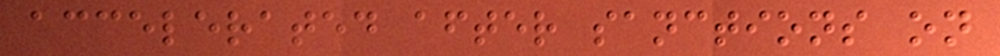accelerated after sanctions on
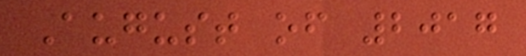August of 2017
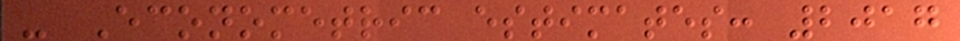- Econometric estimates: 2017
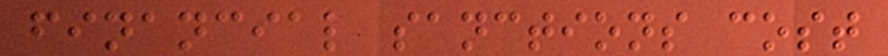financial sanctions cost
